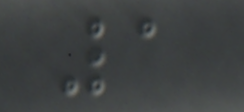1
